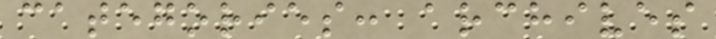categories: archives
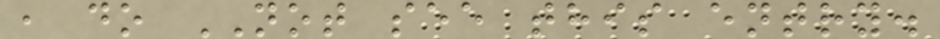, do NOT see this entry.
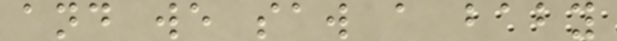and we saw a baby
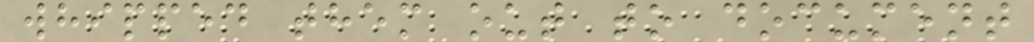whipped them out to document
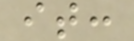it:
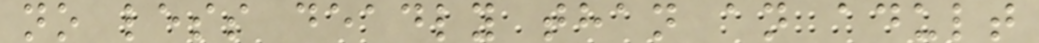no less deadly than an adult
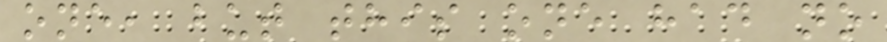one, but this one had no
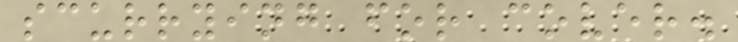scurrying for cover.
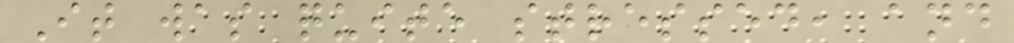It was quite stressed, and
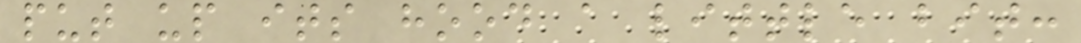put up its hood a little bit:
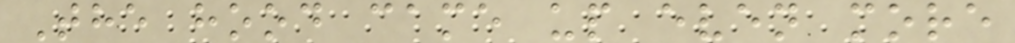The hood came up even more
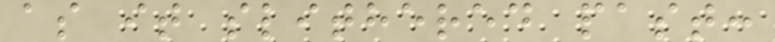as it slithered past:
